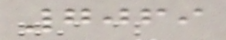7069
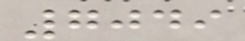7049
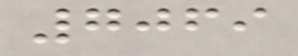7069
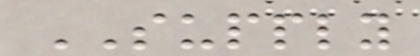SUPPLY
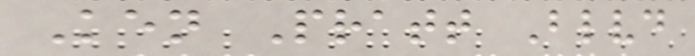Ken Pratt Blvd
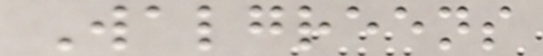Walgreens
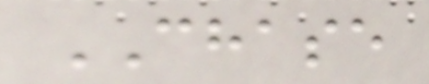CHASE
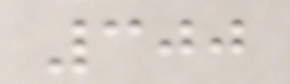300
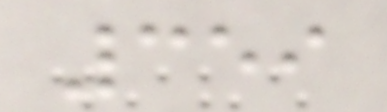359
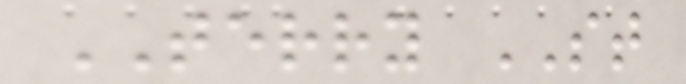TERRY ST
